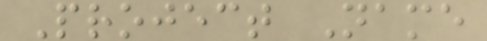Project Name
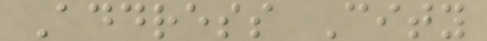Address City
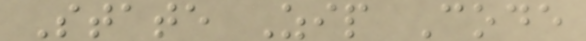State Zip Code
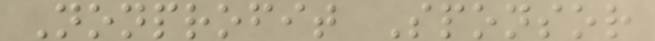Nonprofit Sponsor
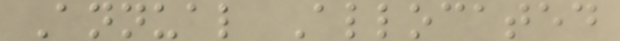Annual Allocated
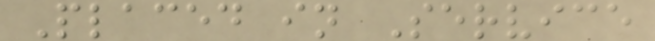Placed in Service
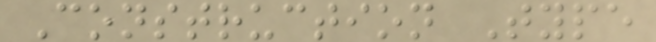Construction Type
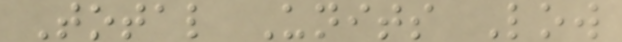Total Units Low
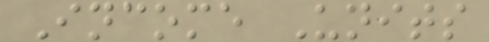Income Units
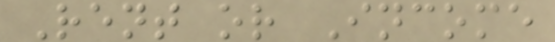Rent or Income
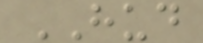HUD
